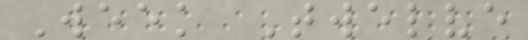Week Twelve
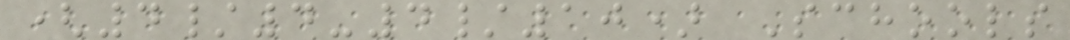(4/4-4/10) Schools
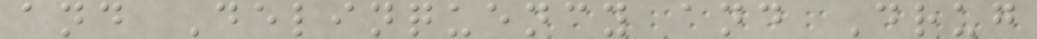and Delinquency and Drug
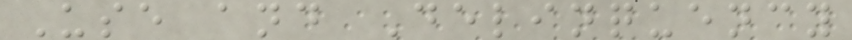Use and Delinquency
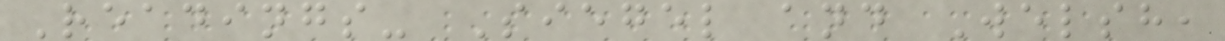Readings- Siegel and Welsh,
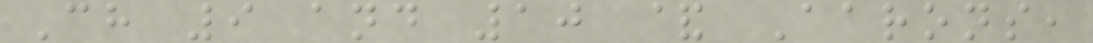Ch 9 and 10 & Aarons,
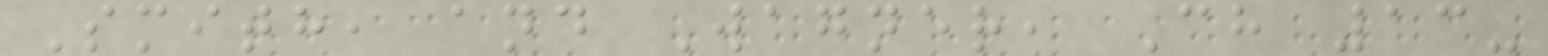Smith, and Wagner, Ch 13-
